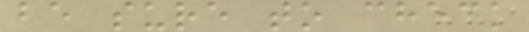be sure to check
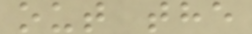out the
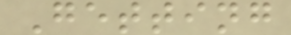Getting
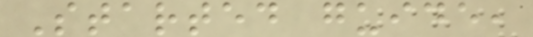Started guide,
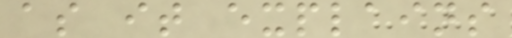as it explains
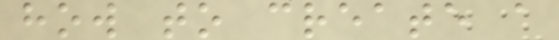how to create a
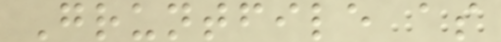Gruntfile as
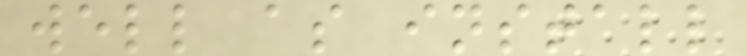well as install
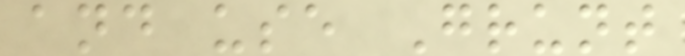and use Grunt
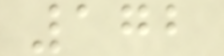172
